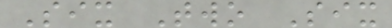Six Two Six
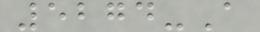5274-A
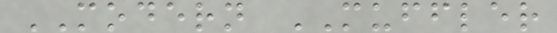MODERN MUFFLER
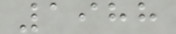1988
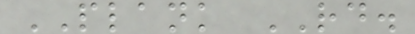PLANK RD.
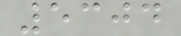5304
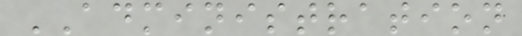ADMINISTRATION
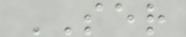SER
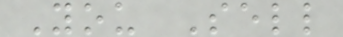You Sell
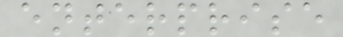enterprise
